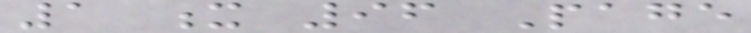1 x 96 Page
